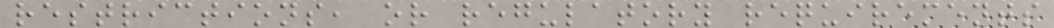restrictions, or regulatory requirements
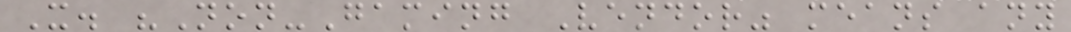X. "Non-Gaming Vendor" means any
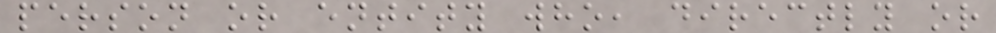person or entity who, directly or
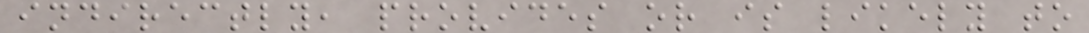indirectly, provides or is likely to
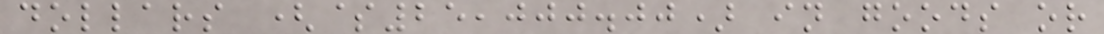dollars ($25,000.00) in goods or
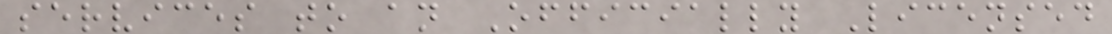services to an Officially Licensed
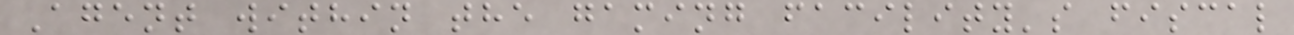Agent within the gaming facility's fiscal
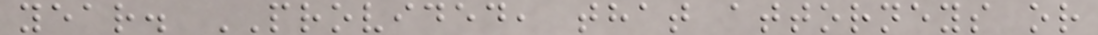year. PROVIDED, that attorneys or
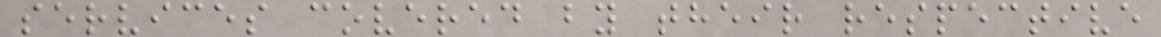services covered by their respective
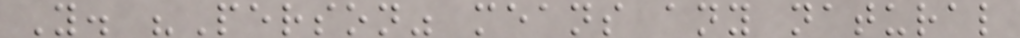Y. "Person" means any natural
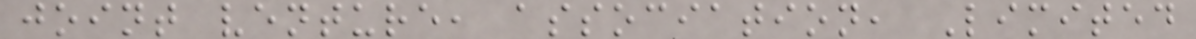joint venture, association, Limited
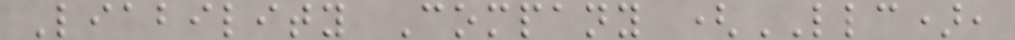Liability Company (LLC),
